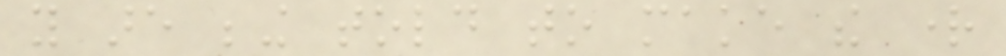you are being told to make the right
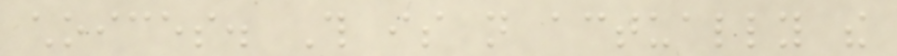choices. This is not actually the
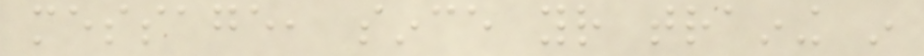message, since your training in
